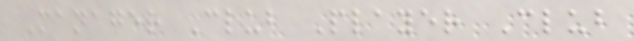Manager Club Player Club
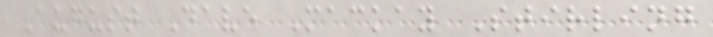August Dave Mackay Stirling
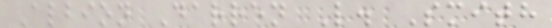Albion Darren L. Smith
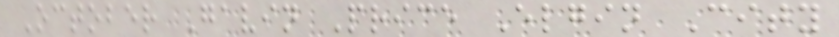October Gavin Price Elgin City
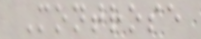Montrose
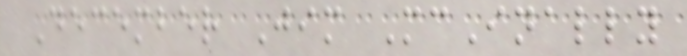December Jim McInally
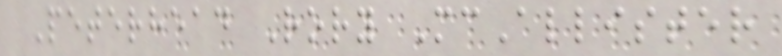Peterhead Rory McAllister
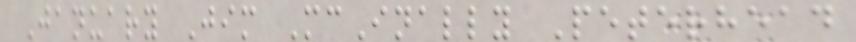January Jim McInally Peterhead
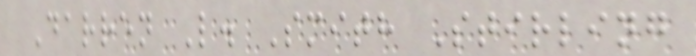Darren L. Smith Stirling
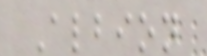Albion
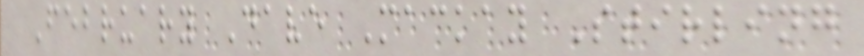February Dave Mackay Stirling
